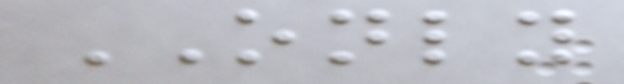ONLY
